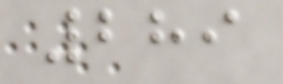289
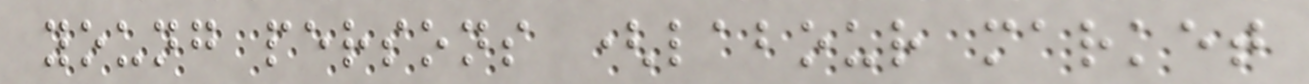young persons (labour market
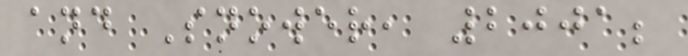and Snower, 2001;
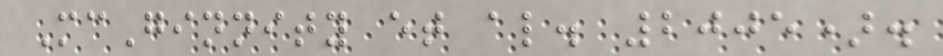McGinnity et al. 2005).
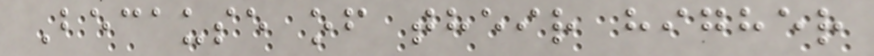Because of their higher
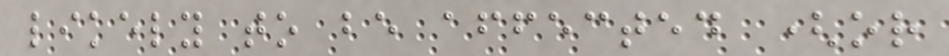likely to be affected (or
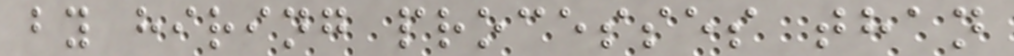by hiring processes than
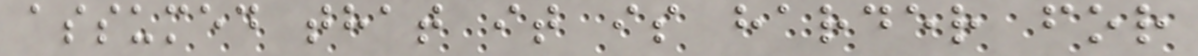assumed that it is harder for
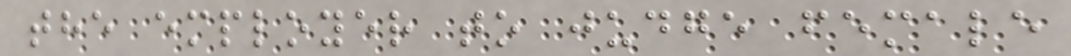the employer to judge female
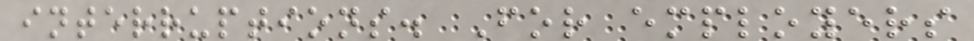interruptions. For employers
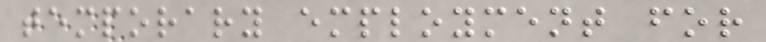temporary employment for
